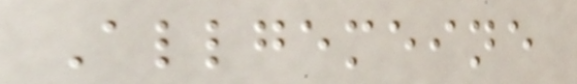Allgemeine
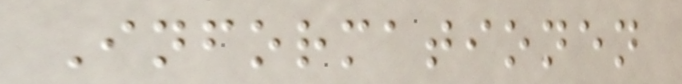Informationen
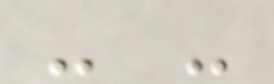- -
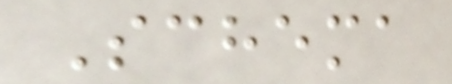Schema
